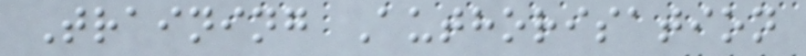Training Authorisation
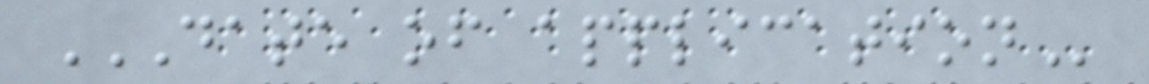DATE OF APPLICATION
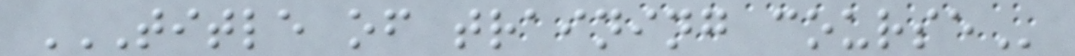TITLE OF TRAINING COURSE
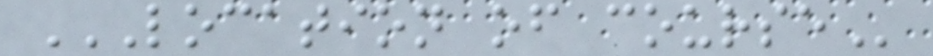LOCATION OF COURSE
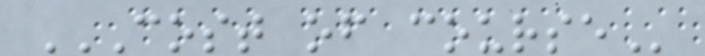COST OF COURSE
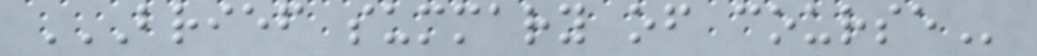BRIEF SUMMARY OF COURSE
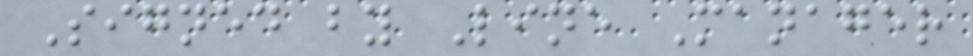Signed by Line Manager
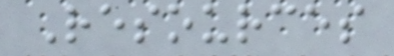Resources
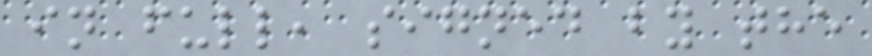in full, signed by the
